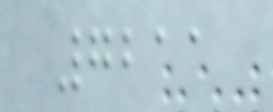7211
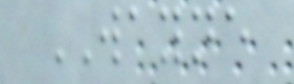WAYNE
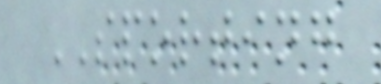SPORTING
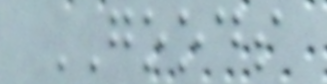GOODS
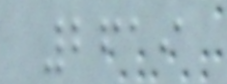2619
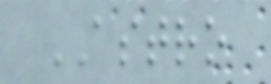ASTRO
